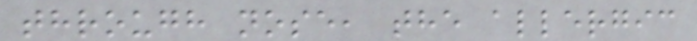through nose, the allergic
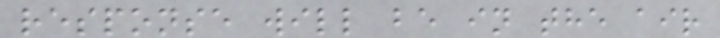response will be in the air
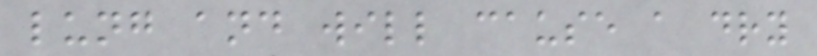lung and will cause a dry
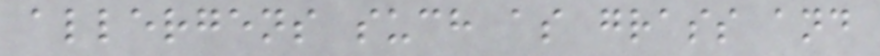allergens such as grass and
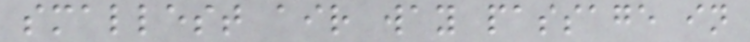smallest air way passage in
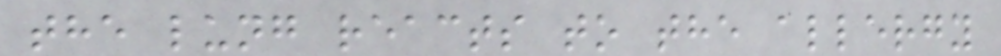the lung reacts to the allergy
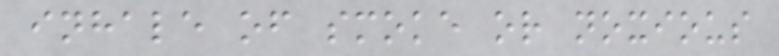inhale of smoke or noxious
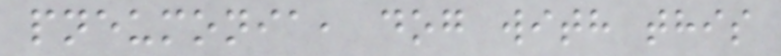pneumonia, dog with this
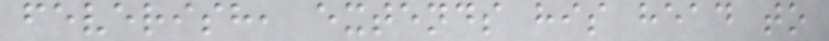feverish, extends his head to
